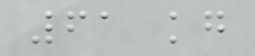61 kg
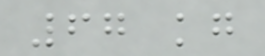67 kg
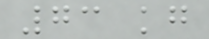73 kg
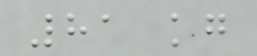81 kg
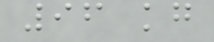96 kg
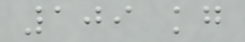109 kg
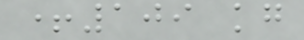+109 kg
